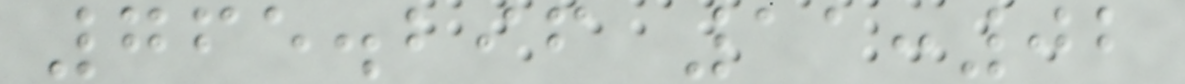765.296 11:02
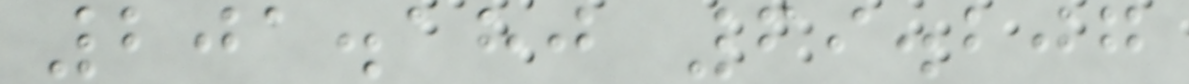201.180 69.207
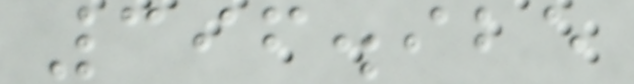396.925
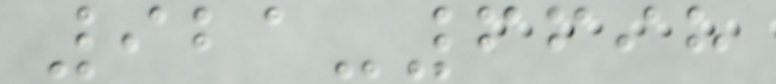921-6698
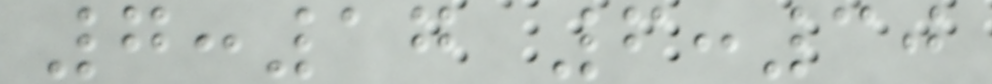7:17 6:30
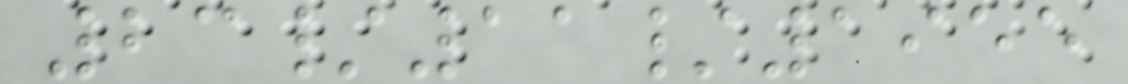23/11/1955
